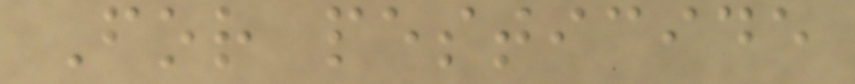For pesticide
